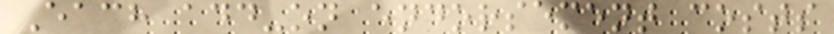Each add-on endorsement costs
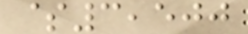$3,500
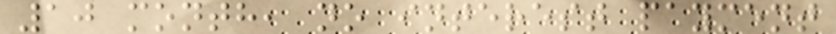10 month, no interest payment
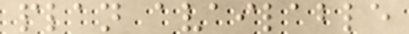plan available
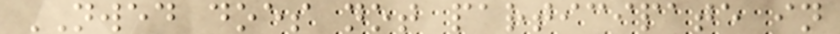NWED does not participate in
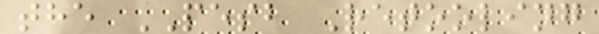the PESB Retooling
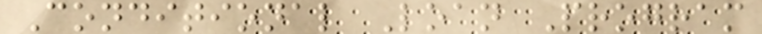Conditional Loan Program
